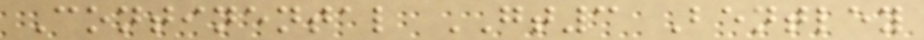Continental GT3 Bentley
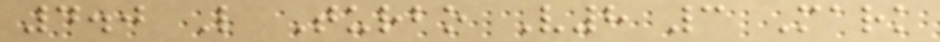4.0 L Turbo V8 3 Mark
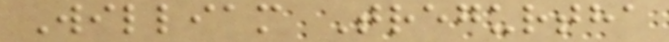William Tregurtha
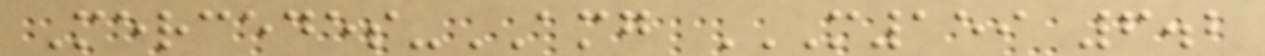Mercedes-AMG M159 6.2
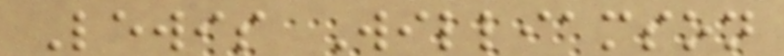Lewis Williamson
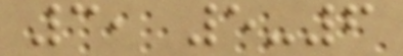3, 5-6
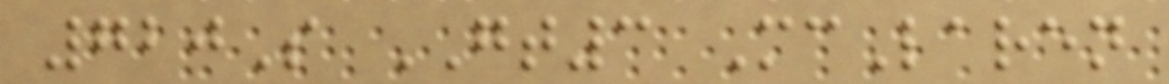720S GT3 McLaren
